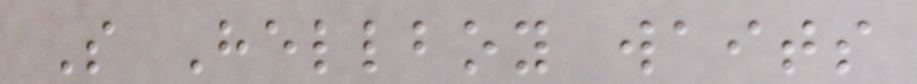So Hellboy waits
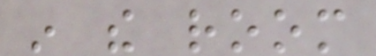in the room
